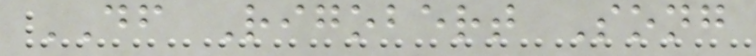DF Rigobert Song
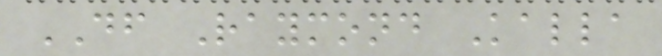DF Raymond Kalla
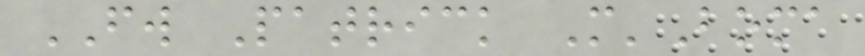FW Patrick M'Boma
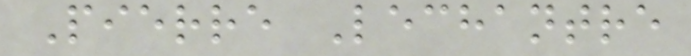Pierre Lechantre
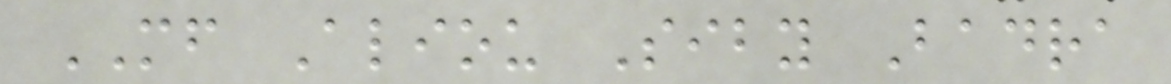MF Aliou Siby Badra
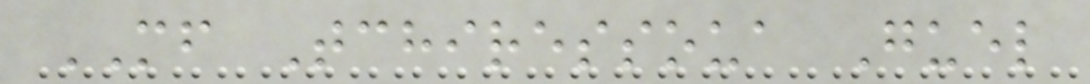MF Tchiressoua Guel
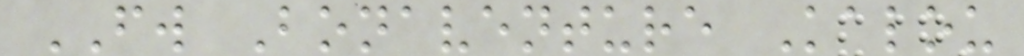FW Bonaventure Kalou
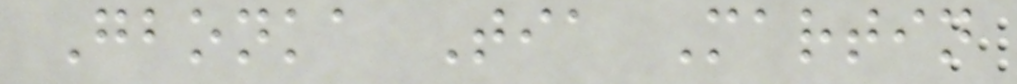Gbonka Tia Martin
